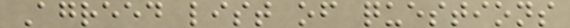Agreed list of questions
